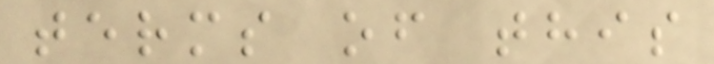terms of this
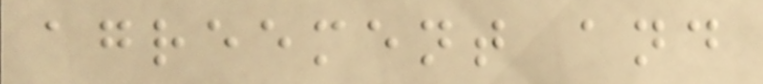agreement and
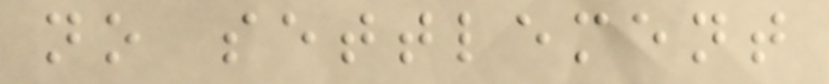no settlement
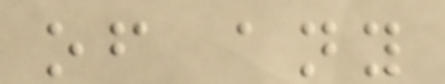of any
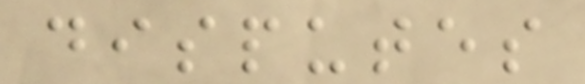disputes
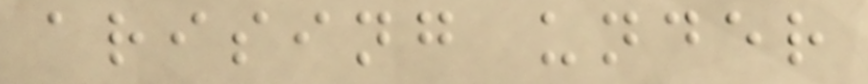arising under
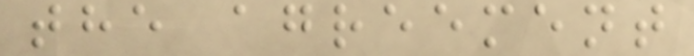the agreement
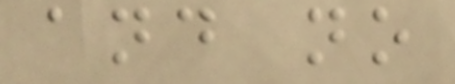and no
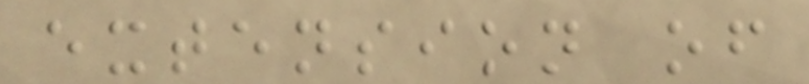extension of
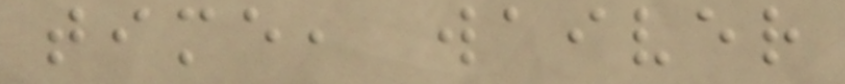time, waiver
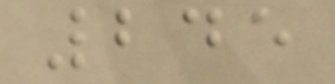245
